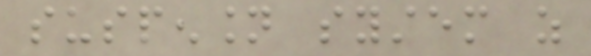suspension system as
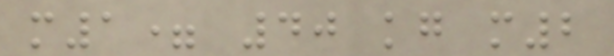m1= 40 kg m2
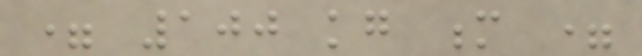= 100 kg m =
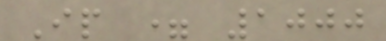Ip = 1000
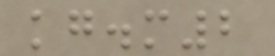kg.m2
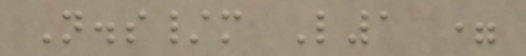N.s/m L1 =
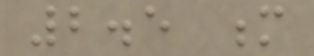2.5 m
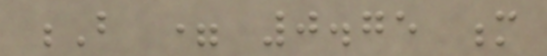B = 0.75 m
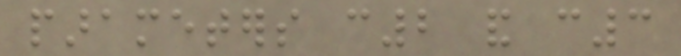parameters c2 and c3
